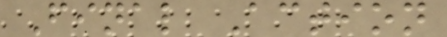Final Action
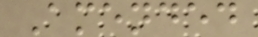Amended
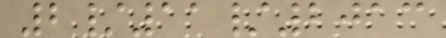2/11/2013
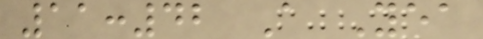11:42 A Yea
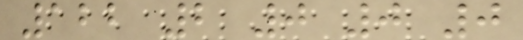122 2 0 0 0
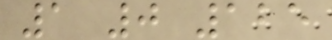1 0 125
